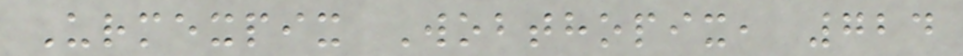Urmexpix Wobthopix, 724
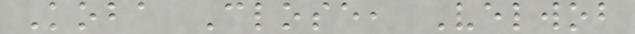Koba Close, Velwob
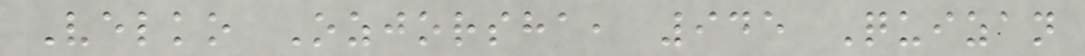Velko Ozjorsha, 945 Quizan
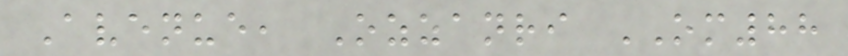Avenue, Ozzanri OM88
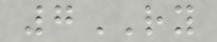7RY
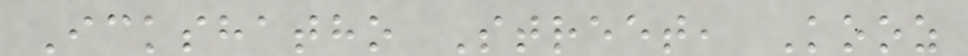Ickshatho Street, Kooz
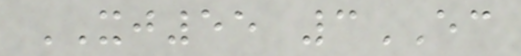XJ55 3EC
